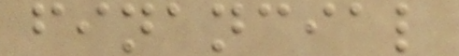financial
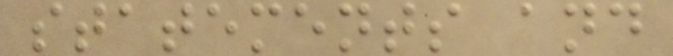statements and
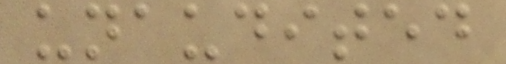unaudited
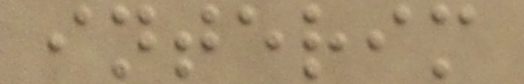interim
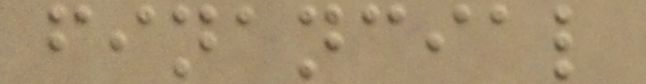financial
